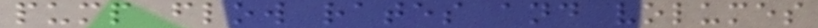pump flow rates and volumes
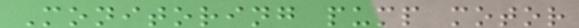Monitoring pump motor
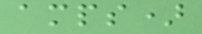amps)
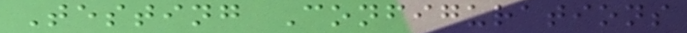Testing Configurations
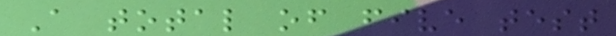A total of five test
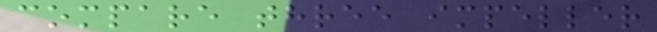compare three impeller
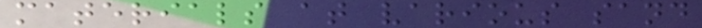materials at various sand
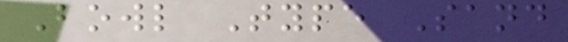Bowl Type Sand
